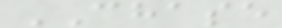CHASE
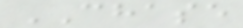CHASE
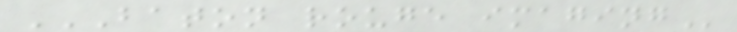BATON ROUGE IMAGING
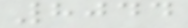8044
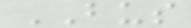BUS
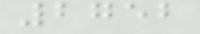2752
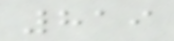819
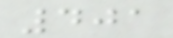401
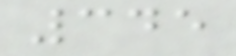345
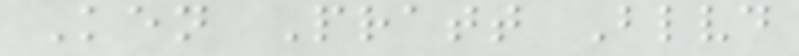Ken Pratt Blvd
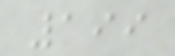199
